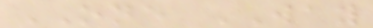ONE WAY
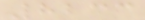8233
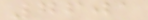7601
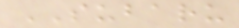SUBARU
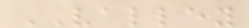VALLEY
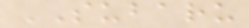SUBARU
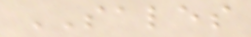SALES
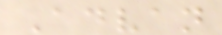Advan
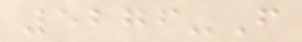5276-F
